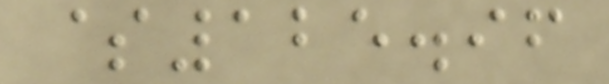$125.96
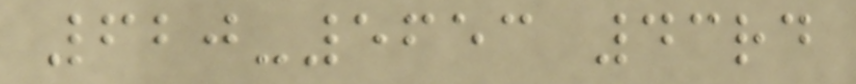620-5653 43rd
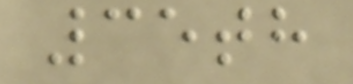35th
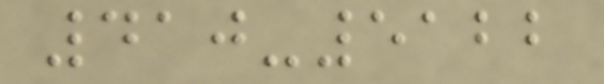410-5122
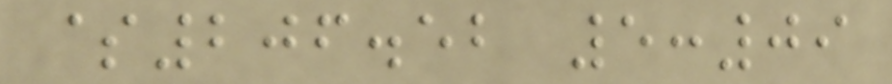$206.52 5:09
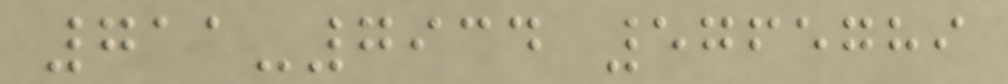711-7934 5765789
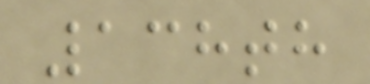138th
